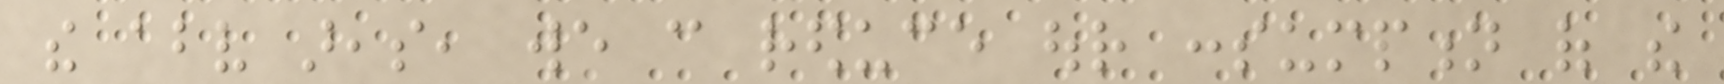the above areas, we can reduce our consumption of the
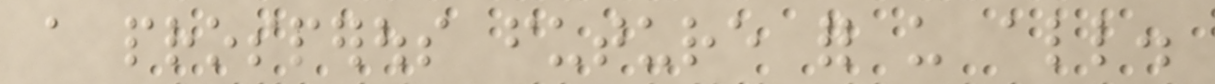a prosperous future for us all.
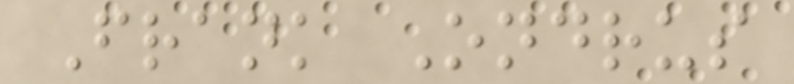Frank Ondrus
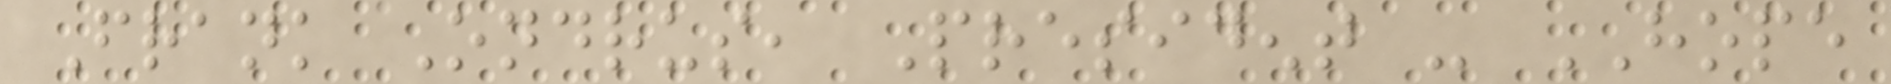Frank Ondrus, President - HOPE
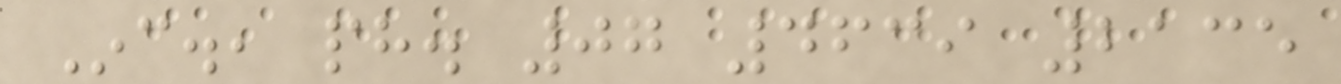Inc., ph. 07 4639 2135
